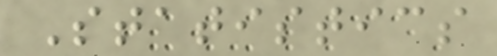Statistics
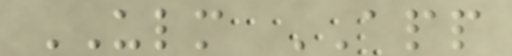ULM APP
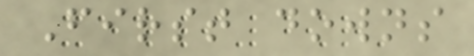First downs
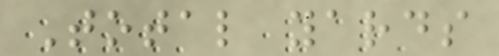Total yards
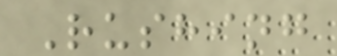Rushing
